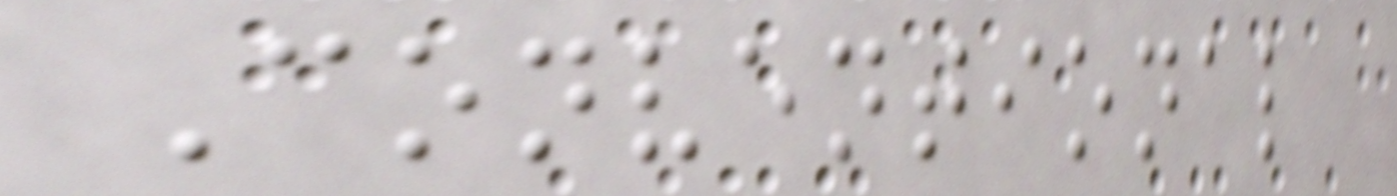Conventional
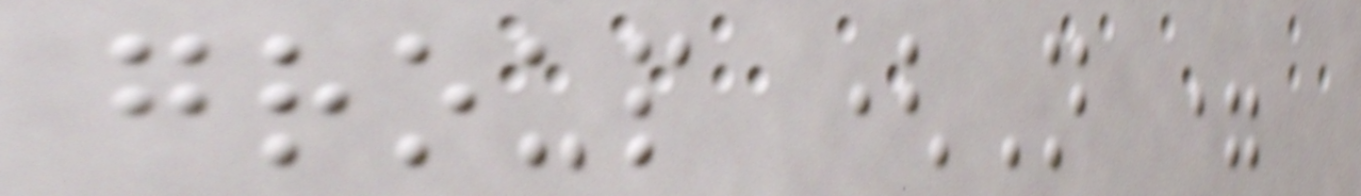group (N =
